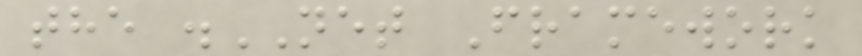the .NET Framework
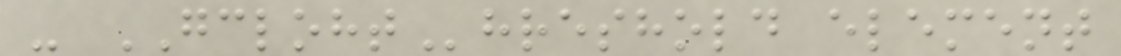- GCLOHThreshold element
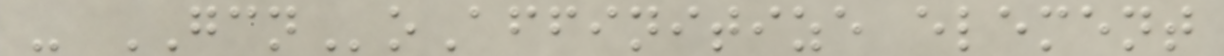- GCNoAffinitize element
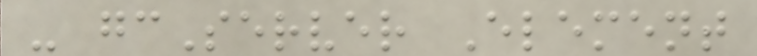- gcServer Element
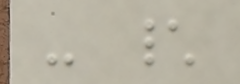- \
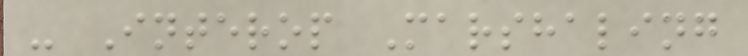- Interop Marshaling
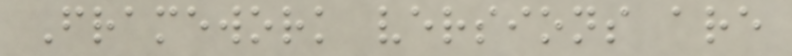Framework versions are
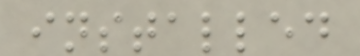installed
